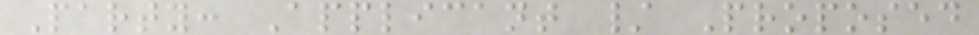Party: Applicant / Proposed
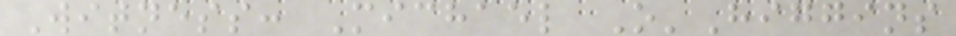Witness: Michael O'Higgins
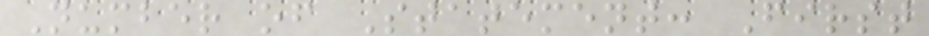Number of Statement: First
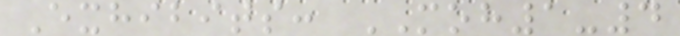Exhibits: MOH1-4
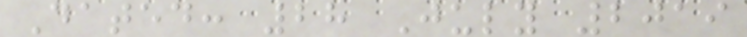Dated: 28 July 2019
